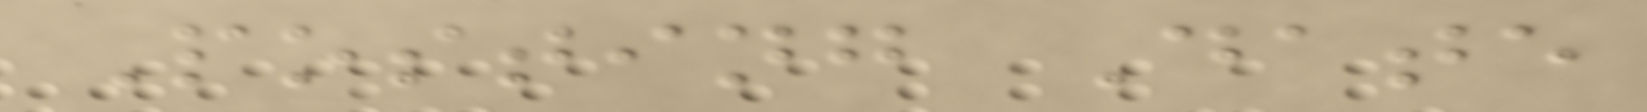Posting Date
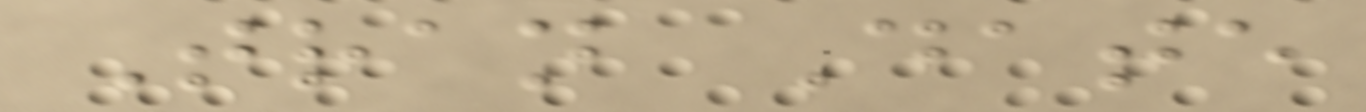Tran Date
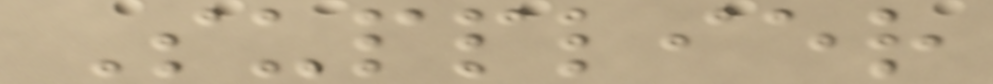Supplier
